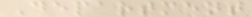Department
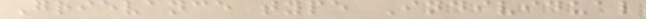Grievance type Individual
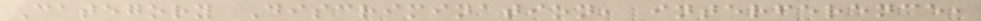Category Discrimination, interference,
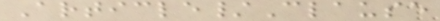Article/Clause
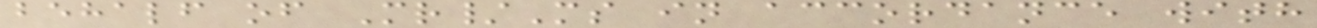behalf of Mr/Ms in accordance with
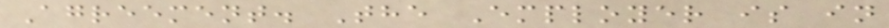Agreement. The Employer is in
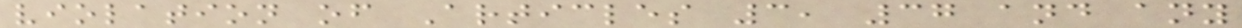violation of Articles 3, 37 and any
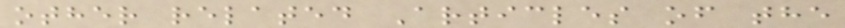other related Articles of the
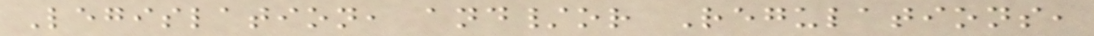Legislation, and/or Regulations,
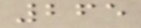265
